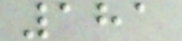181
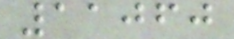11060
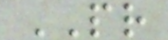PR
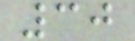30
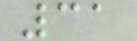31
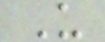U
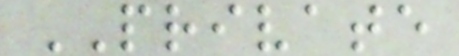PRIVATE
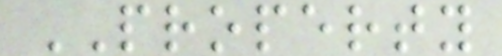PROPERTY
